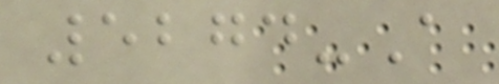5274-A
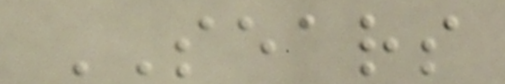SEARS
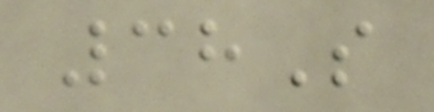38S
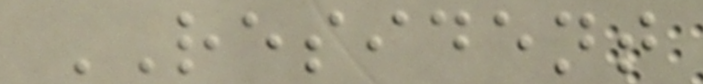RESIDENT
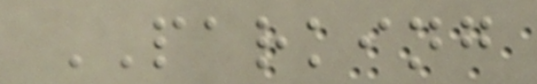PARKING
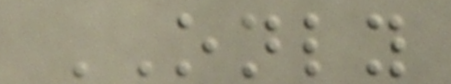ONLY
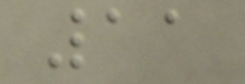11
